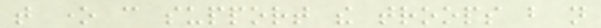that one can support the troops but not
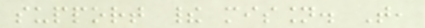support their mission. That,
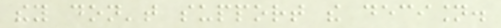they don't support the decision.
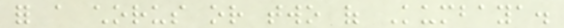for a chorus or two of Kumbaya.
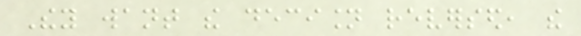They want the decision reversed, the
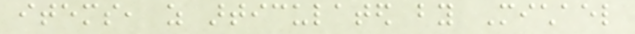items, as articulated by Michael
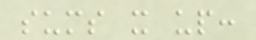sums it up:
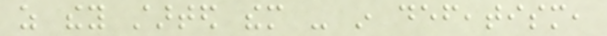as they started them - in defeatism,
